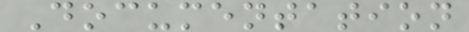Documentation
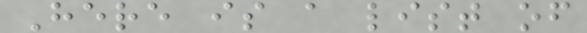Here is a list of
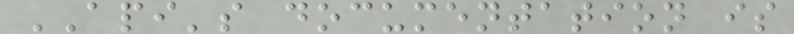API's documentation is
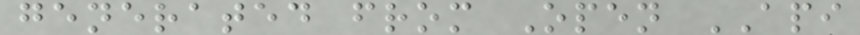generated from Open API
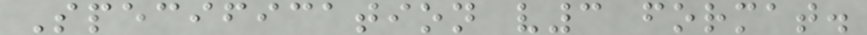Specification v3 format.
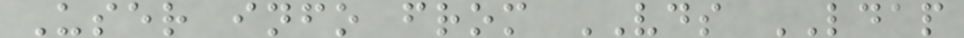User info from VDS LDAP
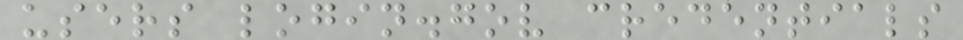users login.gov credentials
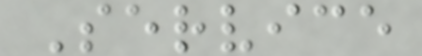Service
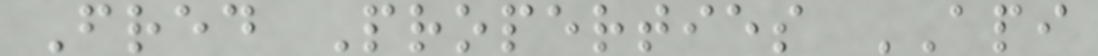Fred Properties API
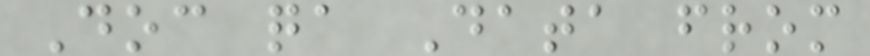Doc qa Data from
